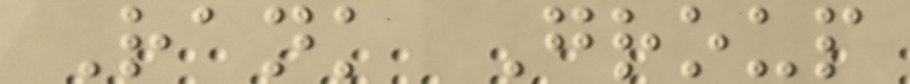Rank Group
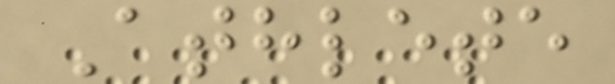Athlete
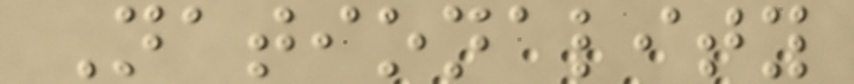Nationality
